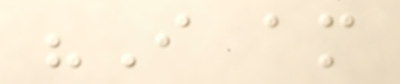"I am
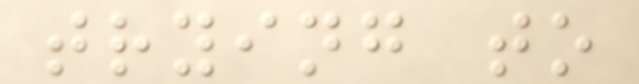trying to
